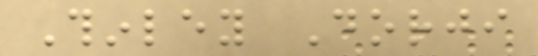Thinley Dorji
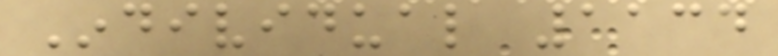Individual 1134
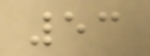53
